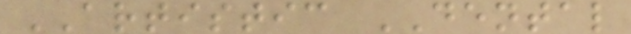ARTISTIC DENTAL
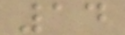14
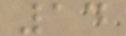14
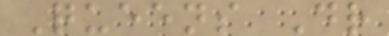Queens Dr
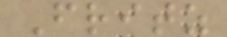Fritz
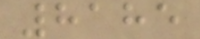8185
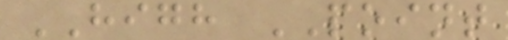HIGH POINT
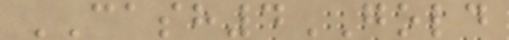CASH4GOLD
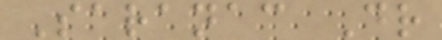Saranac Dr
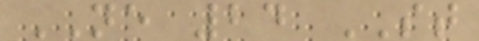NE 24 ST
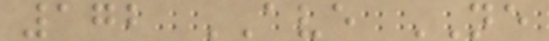172 AVE NE
